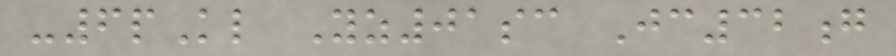-6pKl Yz01sc Jc32g
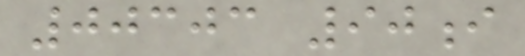00303 90i
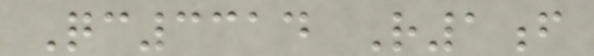Qc3314 R1f
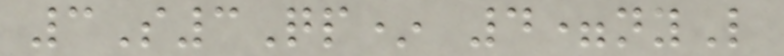3S3Qp* 4=nyL
